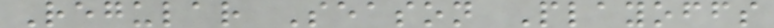Regular Season Playoffs
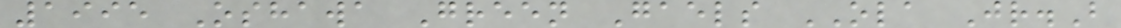1995 Oshawa Green Gaels OLA Jr.B
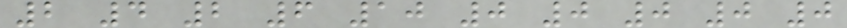2 4 2 6 10 0 0 0 0 0
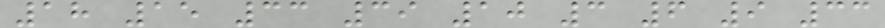18 15 33 39 10 3 6 9 33
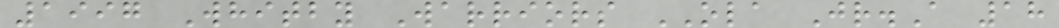1997 Whitby Warriors OLA Jr.A 18
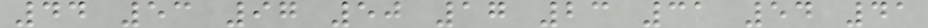44 53 97 50 17 23 31 54 41
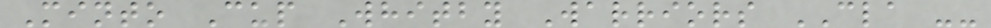Minto Cup Whitby Warriors CLA --
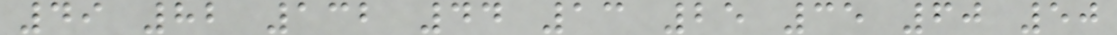49 82 132 44 13 25 35 60 50
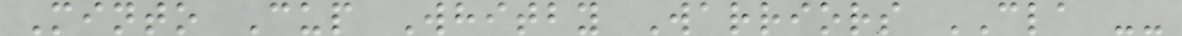Minto Cup Whitby Warriors CLA --
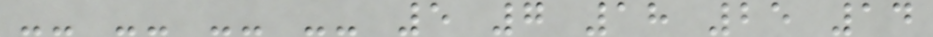-- -- -- -- 5 7 18 25 14
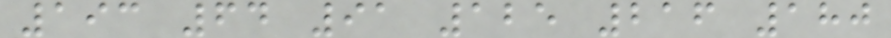193 64 91 125 216 180
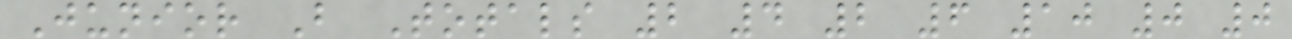Junior B Totals 2 4 2 6 10 0 0
